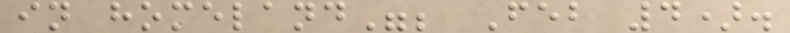in homeland"; Feb 4).
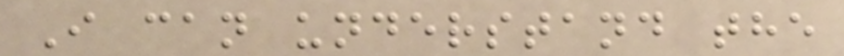I can understand the
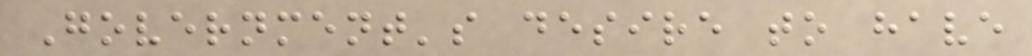Government's desire to have
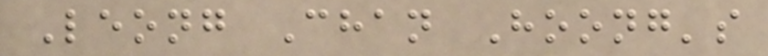Leong Chan Hoong's
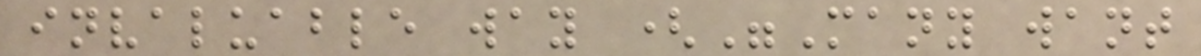invaluable way ("Many want
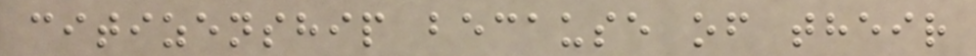citizenship because of their
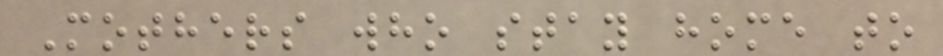Mothers who stay home to
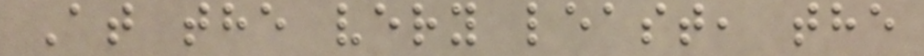At the very least, the
